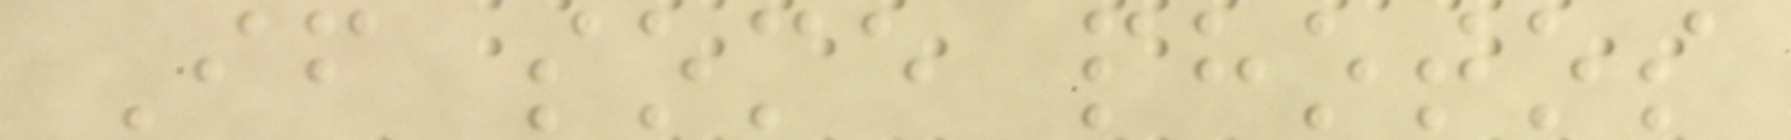If some photos
